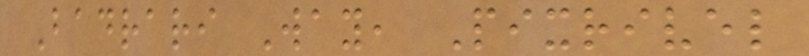Badrari Way, Pixrivel
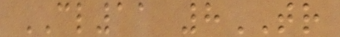CL11 8TR
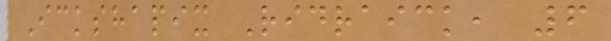Ickshapix Ridraick, 6
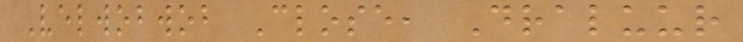Velwobwob Close, Draluur
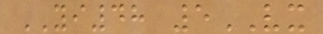YI48 5VX
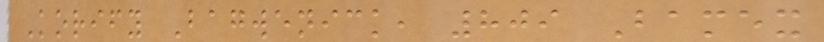Korify Bagwenick, 809 Bamex
